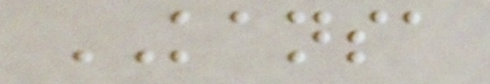KANSA
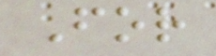For
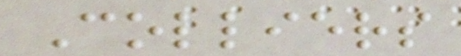Colliers
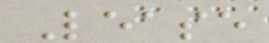Lease
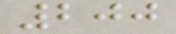200
